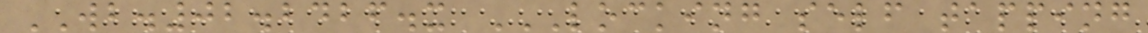WB.02.2426.x LOCKING SELF TAPPING
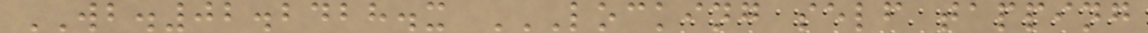WB.02.2428.x LOCKING SELF TAPPING
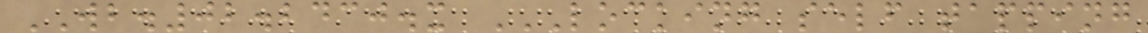WB.02.2430.x LOCKING SELF TAPPING
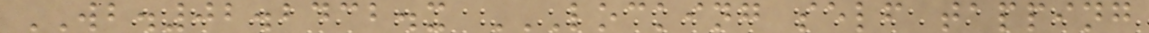WB.02.2432.x LOCKING SELF TAPPING
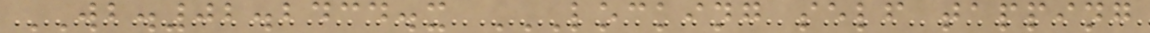WB.02.2434.x LOCKING SELF TAPPING
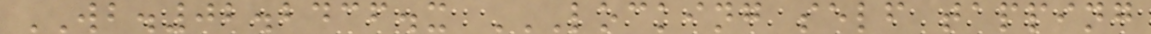WB.02.2436.x LOCKING SELF TAPPING
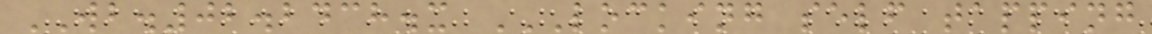WB.02.2438.x LOCKING SELF TAPPING
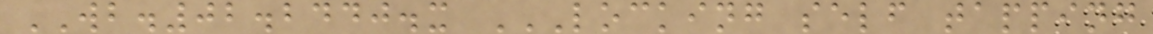WB.02.2440.x LOCKING SELF TAPPING
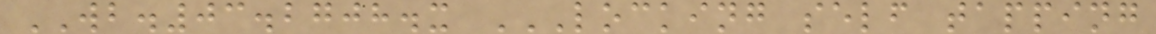WB.03.2708.x LOCKING SELF TAPPING
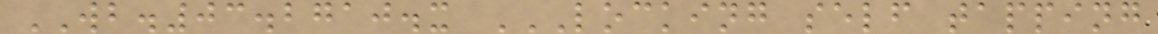WB.03.2710.x LOCKING SELF TAPPING
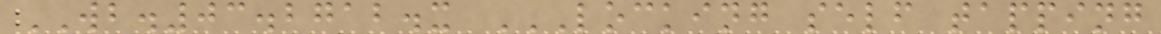WB.03.2712.x LOCKING SELF TAPPING
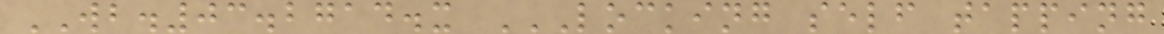WB.03.2714.x LOCKING SELF TAPPING
